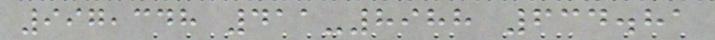997,348 411-8988 634.81
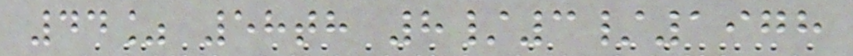44% 58th 8/3/1978
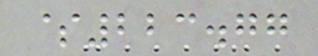$223.77
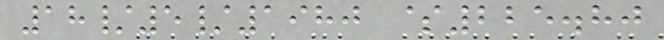18/5/1980 $225.80
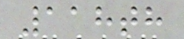118th
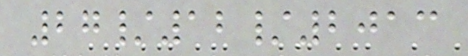27/12/2013
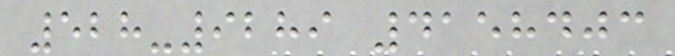528-9289 4158403
